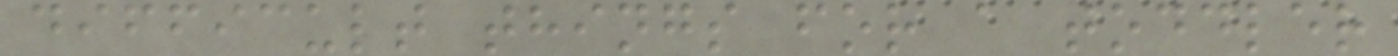difficult things for a toddler
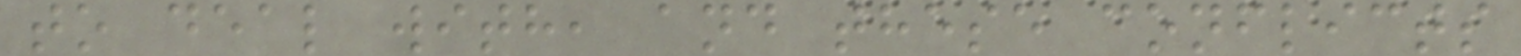to deal with, and these conflicts
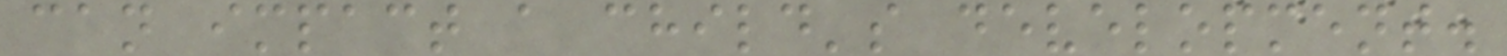can impact a child's development.
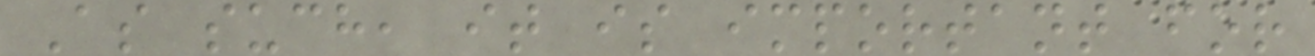As such, it is important for
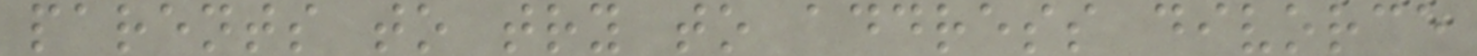parents to try to address divorce
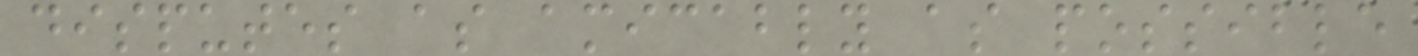disputes as amicably as possible
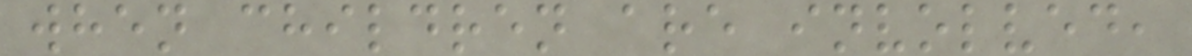when children are involved,
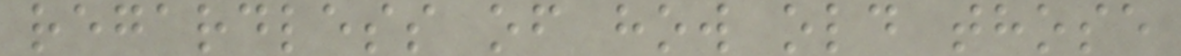regardless of how old those
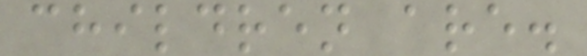children are.
